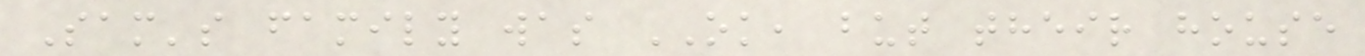Sam's family was OK, but their house
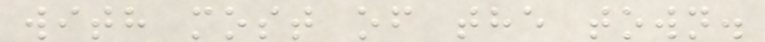with most of the town.
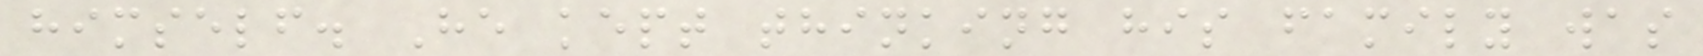himself. He kept thinking his family was
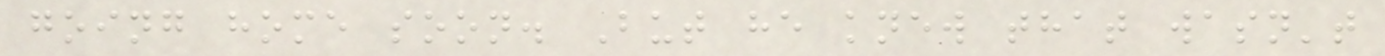going home soon. But he knew that wasn't
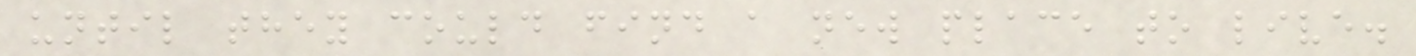until they could find a new place to live.
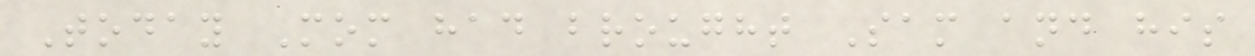Today Mom had brought Sam and his
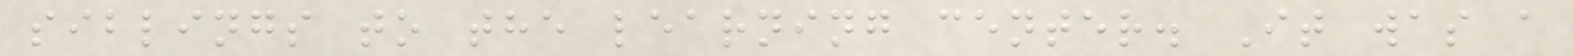siblings to the learning center. It was a
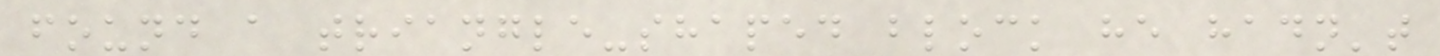found a triangle-shaped block he hadn't
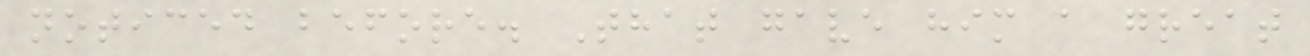noticed before. That gave him a great
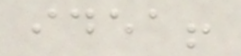idea!
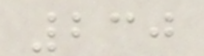230
